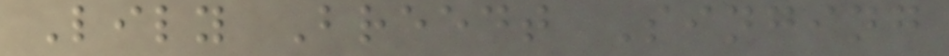Lily Breedt Singing
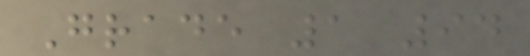Grade 1 94
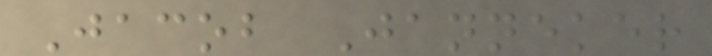Jacob Janneker
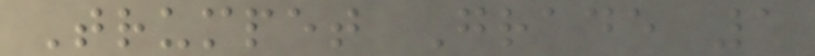Trumpet Grade 1
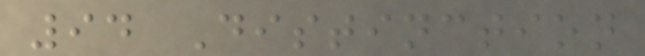94 Distinction
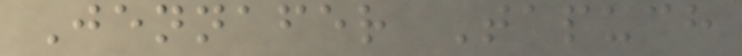Jennafer Tapuch
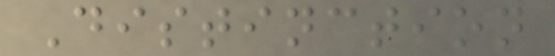Distinction
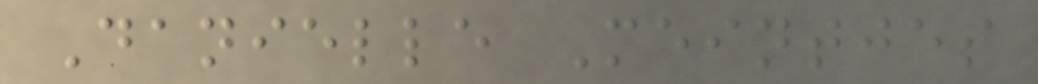Danielle Meintjes
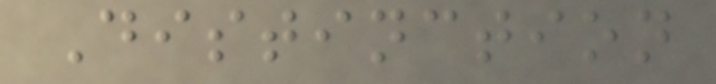Distinction
